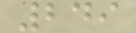249
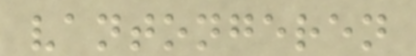vantongeren
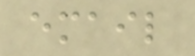email
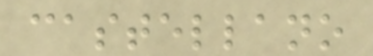castellano
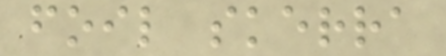foil skerra
